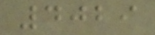4029
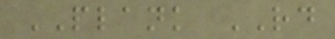PLANK RD
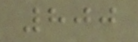800
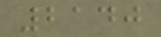2140
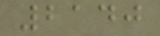2140
